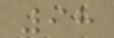98
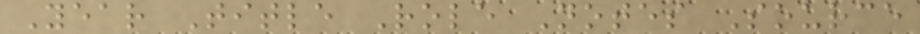Year Title Role Notes Source
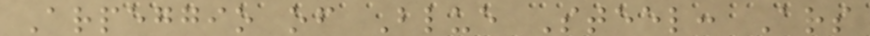Arpeggio of Blue Steel: Ars
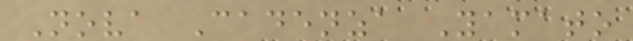Nova Cadenza Yamato
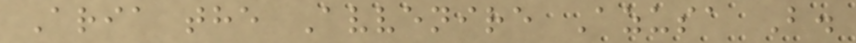Aria the Avvenire Azusa B.
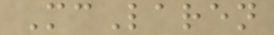McLaren
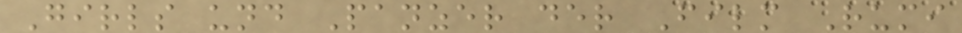Girls und Panzer der Film Rumi
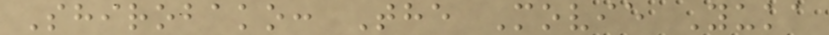Shirobako: The Movie Yuka
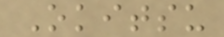Okitsu
